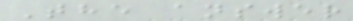The answer
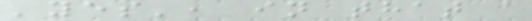'yes', in that a
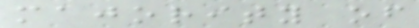majority of
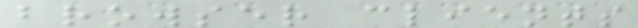browser clients
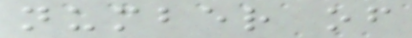number of
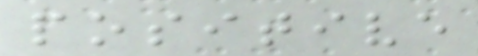positive
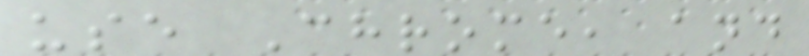use Chrome, and
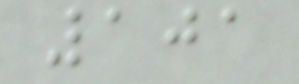101
